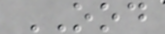OOD
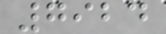7924
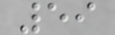59
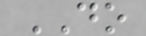DO
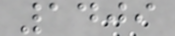1409
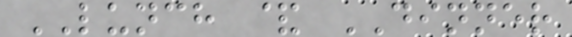LUNCH & DINNER
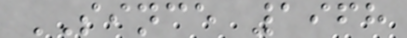SINCE 1968
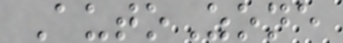AutoZone
